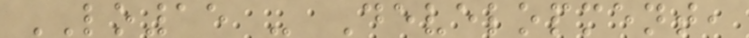LO15 - Development,
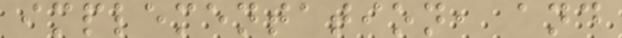implementation, and
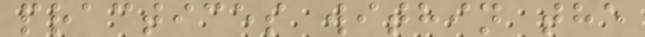practices within the
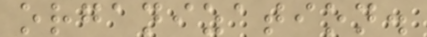organization.
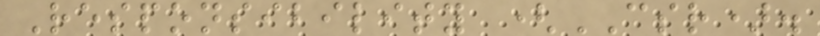Responsibility (CSR).
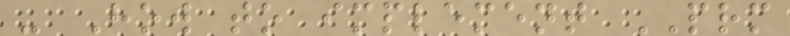- How to implement PRM
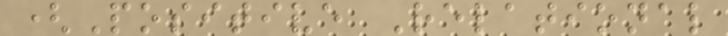(Positive Relational
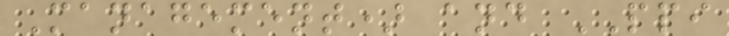Management) and PPI
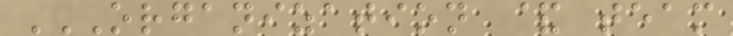ORGANIZATION & TEAM
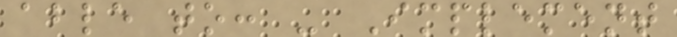able to: - Implement
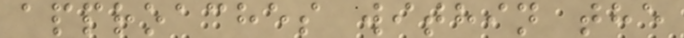approaches within the
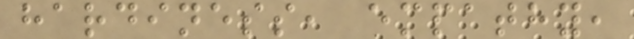hardiness, empathy,
